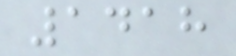1418
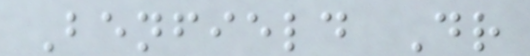Benfield Dr
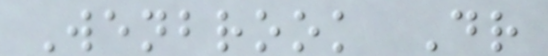Wenbrook Dr
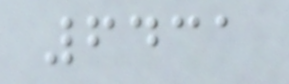6431
